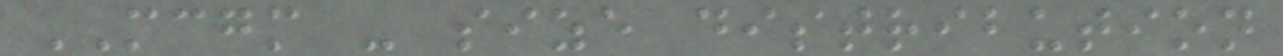MCGM - size distribution
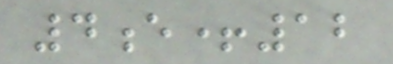4e+12
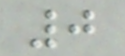0
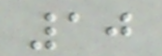10
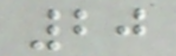20
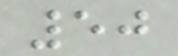50
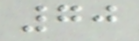70
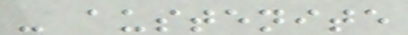- austenite
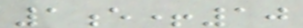1e+10
